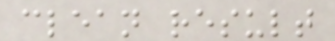clean result
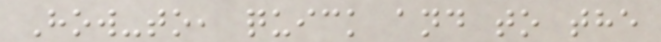How-to, quick and to the
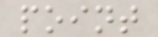point
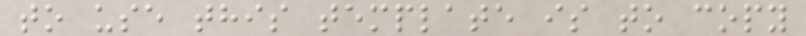to use this template is to copy
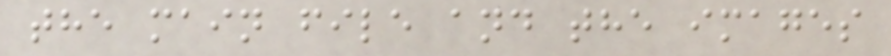the main file and the images
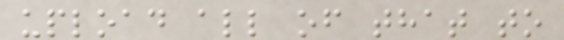upload all of that to
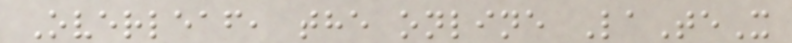Overleaf, the online LaTeX
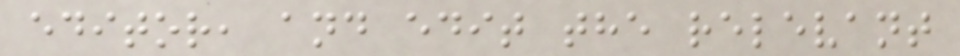editor, and edit the relevant
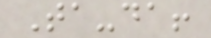Ta-da!
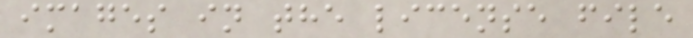images in the license file
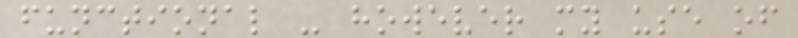functional - however my use of
